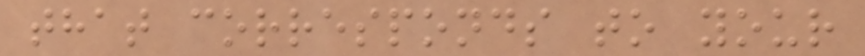that corresponds to your
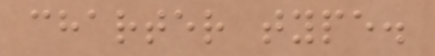charter type.
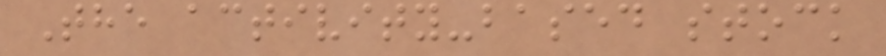The activity-based stock
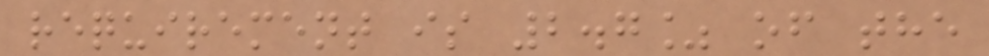requirement is 2.7% of the
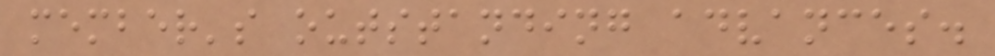member's outstanding advances.
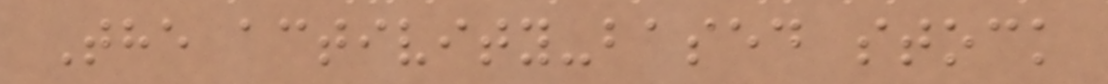The activity-based stock
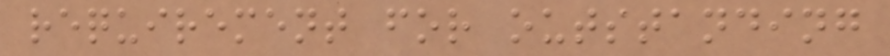requirement for outstanding
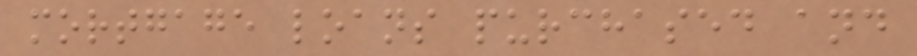mortgage loans purchased and
